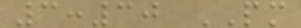3:30 PM
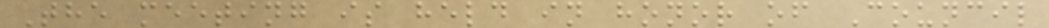The meeting is held in honor of Council
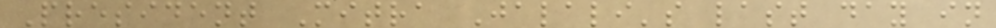President Mitra Jalali's last day in
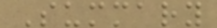Summary
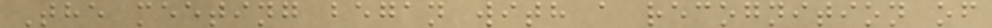The meeting began with a recognition of
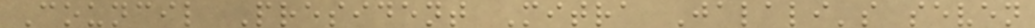Council President Mitra Jalali's seven
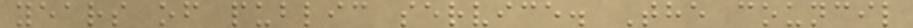years of public service. The council
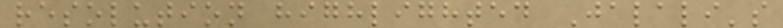resolution highlighted Jalali's
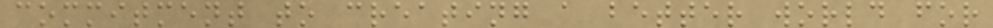commitment to creating a better world for
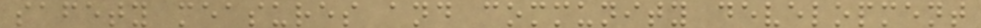safety measures and community development
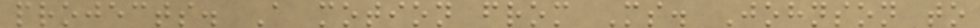projects. A motion from Ms. Johnson to
